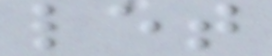let
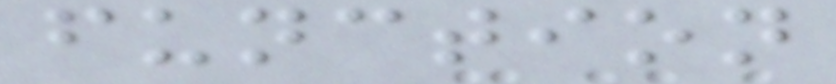function
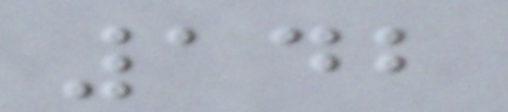142
